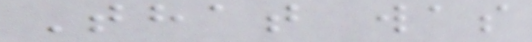That was
